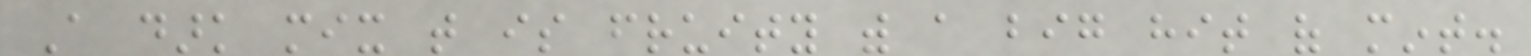A dark mix that is fruity with a big hit of mint.
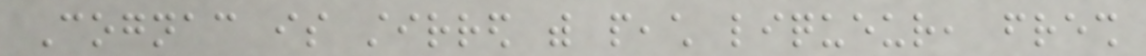Cognac is stirred with peach liqueur, fresh
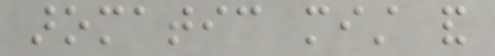aromatic mist and
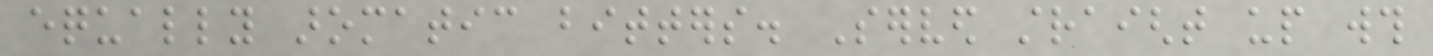equally aromatic bitters. Served straight up wth
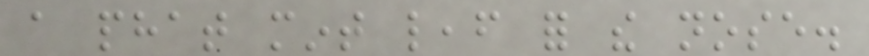a phat mint leaf for the nose.
